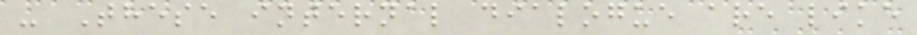- These internal dialogue are like
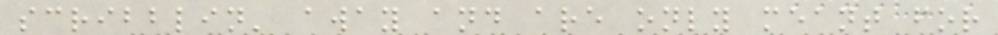scribblin' away and are only meant for
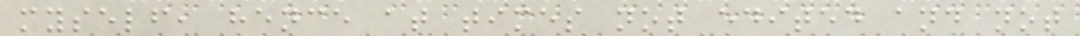myself, hence at times not edited and not
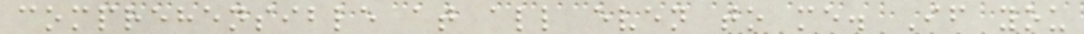comprehensible at all even to me. If you
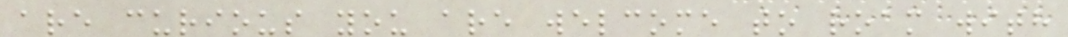are curious you are welcome to roam with
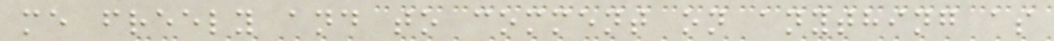me freely and to comment on anything as
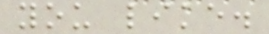you like.
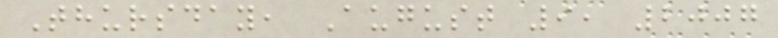Thursday, August 9, 2007
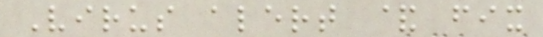Virus alert & fix
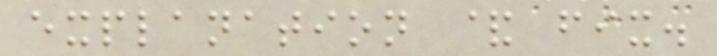explanation & fix.
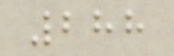288
